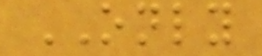ONLY
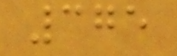375
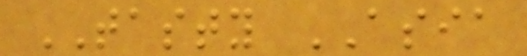TASTY ASIA
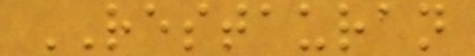RESTAURAN
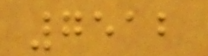7512
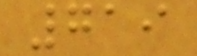719
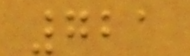721
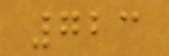723
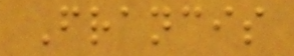Francis
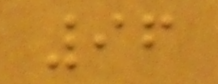96
